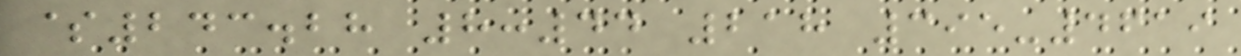$243.28 8:44 218 395-4619
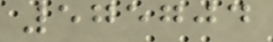575704
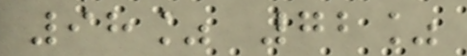98% 72%
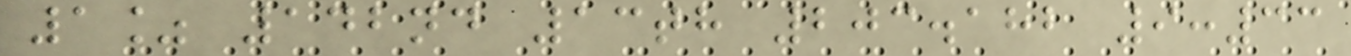1% 142nd 13th 203.182 9:33
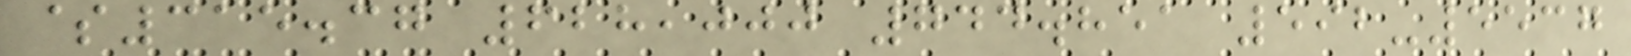$315.37 628,000 744.851 592-5537
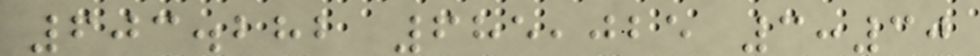603.282 685,025 3:30
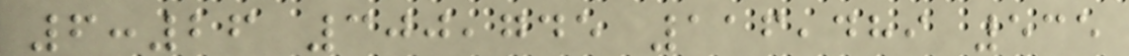6:26 300,745 116,489 535
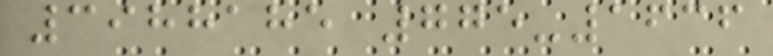3988185 775-1636
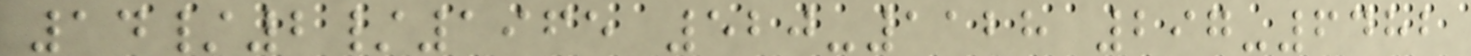14/2/1965 520-1128 297-6482
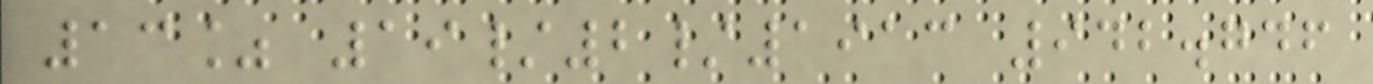13% 19/2/1913 942.746
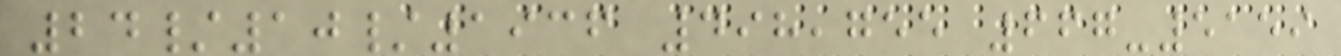24/10/1936 498,755 667-5159
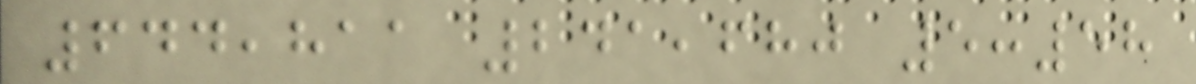644,811 241,680 5:58
